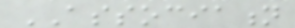ASSOCIATION
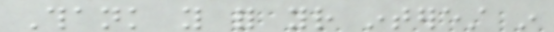Thank you for your interest in
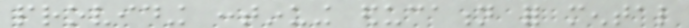providing continuing education for mental
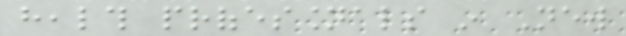health professionals in New
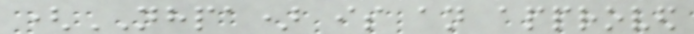(NHPA) is an approved
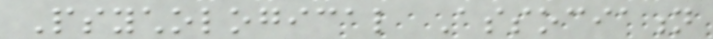Psychological Association
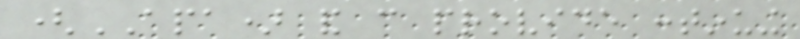(APA) and can provide continuing
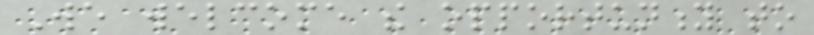We welcome the opportunity to
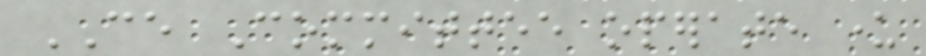CE Committee operate under
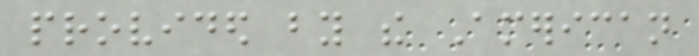provided by the American
